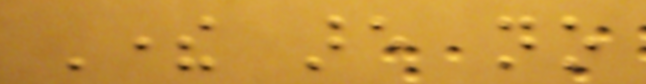There are no
